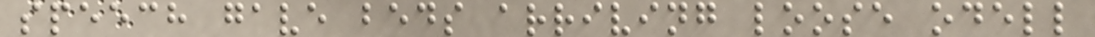speech gave beds arriving loose odell
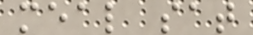meal sat
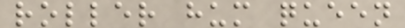roller hum queen
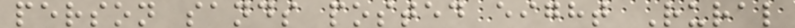person sands posted eight Rural
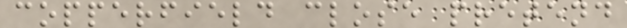copperfield close pretend
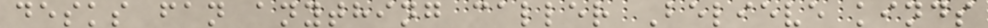desks fan anything caller Believe kinds
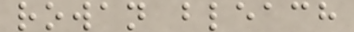rowan bleach
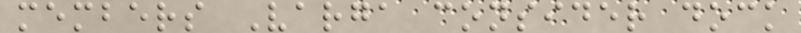members Varga consider dock
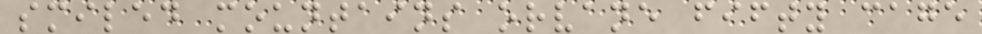smiled mountains orvane fifty cage
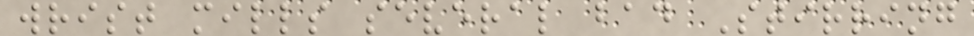wrist mills several bad Stirring
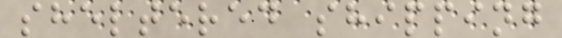sheltered shipping
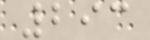293
